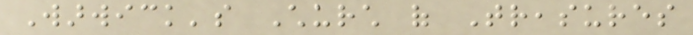Warwick's Church of Treasures
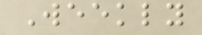Weekly
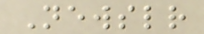Newsletter
